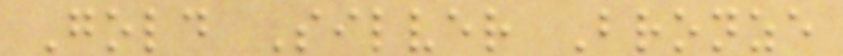Gold Silver Bronze
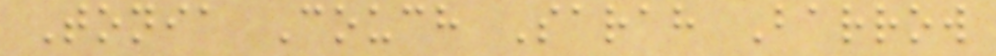Tonia Couch Sarah Barrow
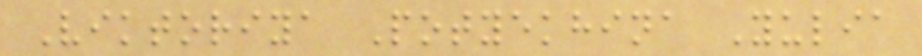Viktoriya Potyekhina Yulia
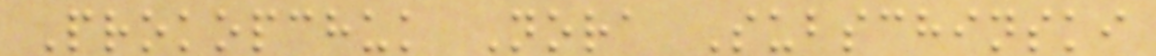Prokopchuk Nora Subschinski
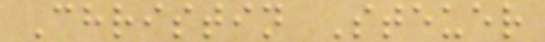Christin Steuer
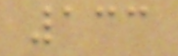133
